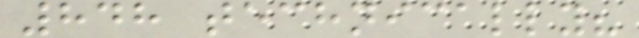848 technically?
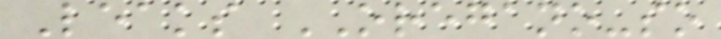Leaks OREGANO-so
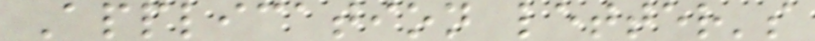Application letter's
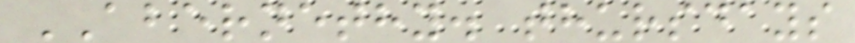ABERNETHY. thursdays
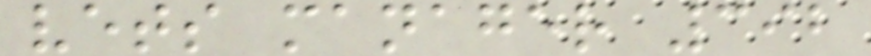vets manager 392
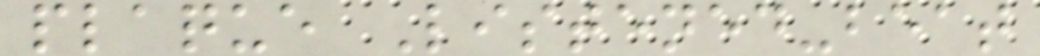plaque Listened-beat
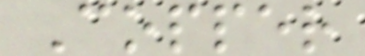Copper
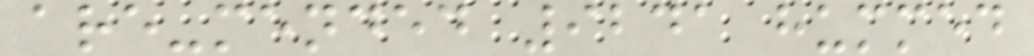are-mended 9241 hummed
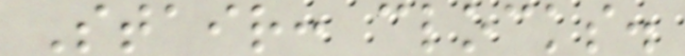Stair: clocks.
